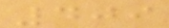409
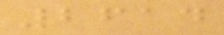2614
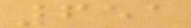651
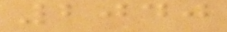2040
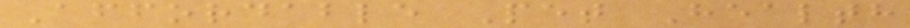Affordable Pet Health
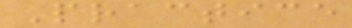Practice
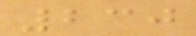230
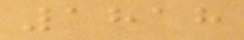1818
